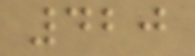420
